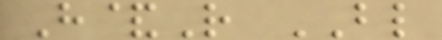H&R BL
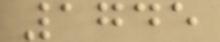1745
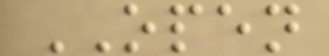OPEN
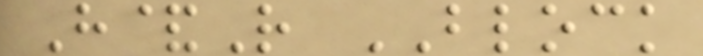H&R BLOCK
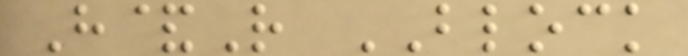H&R BLOCK
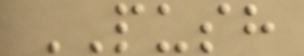PUSH
